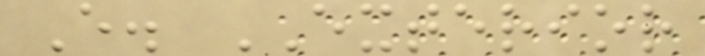E. EXTERIOR
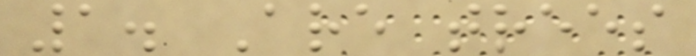1. Are trees
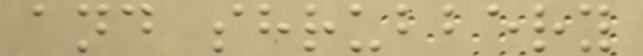and shrubbery
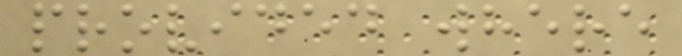provided where
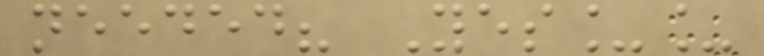needed? Yes__
